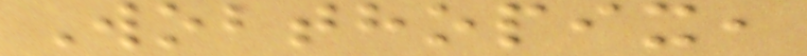Wobthopix,
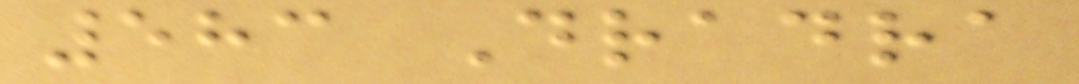583 Dradra
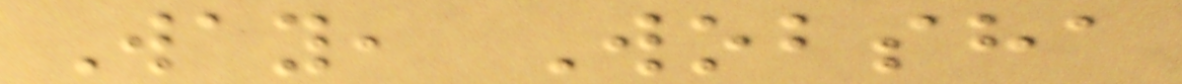Way, Wobsha
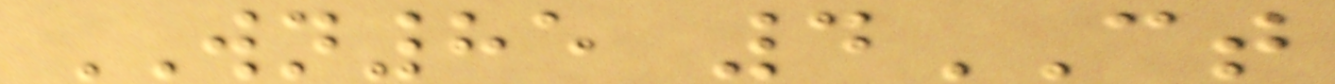WN85 4CT
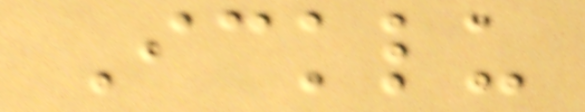Icklu
